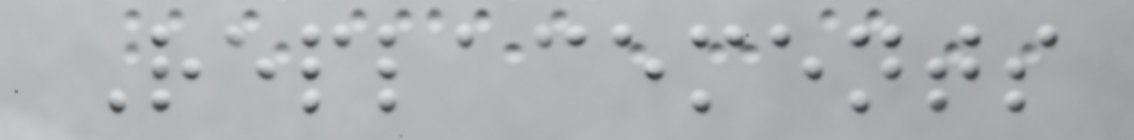Replacements
